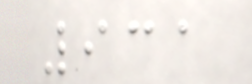931
